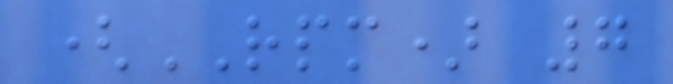(RPM) 7
